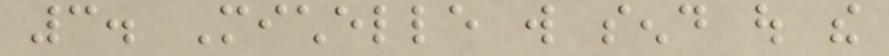3. Michelle will send out the
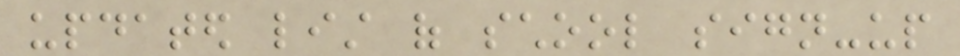updated list of school sign-up
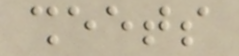sheets
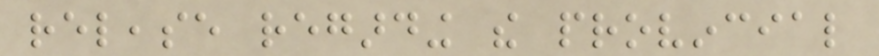release regarding the provincial
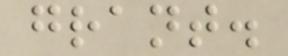grant.
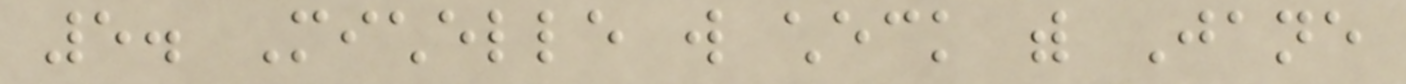5. Michelle will check with Jane
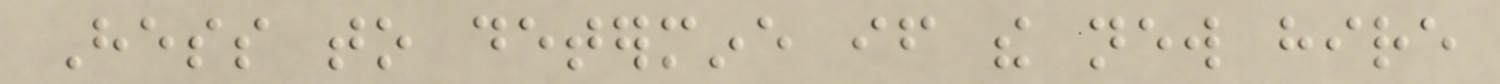Hess to determine if the new hire
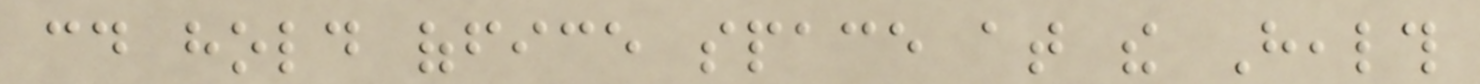could hold office space at the Health
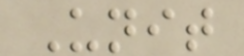Unit
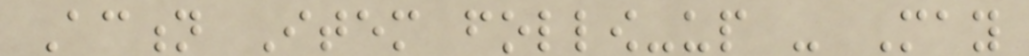Action Item follow-up - May
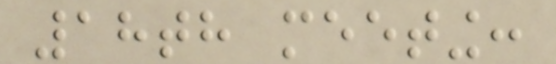18th meeting:
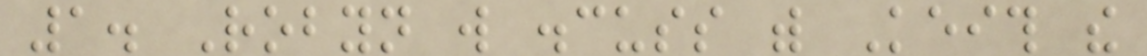1. Robyn will discuss with Keith the
